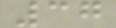37
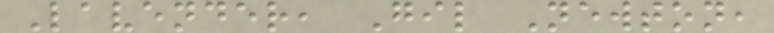Lavender, Gil Newton,
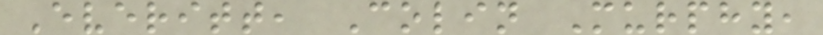Everitt, Colin Murphy,
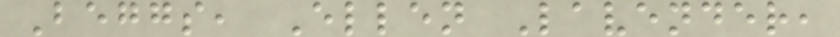Beggs, Ellen Lavender,
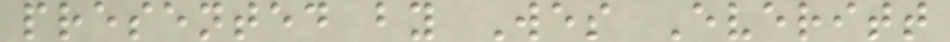presented by Wes Everitt
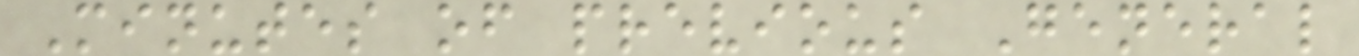Minutes of previous General
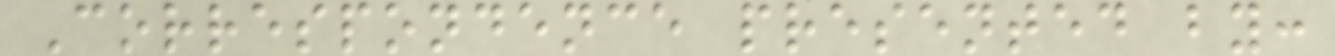Correspondence presented by:
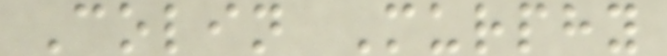Colin Murphy
